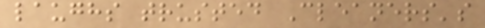laughs trusted Cleaners's
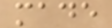made
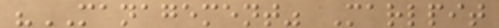"MANAGEMENT" Marlpit
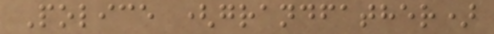Police (grandfather)
